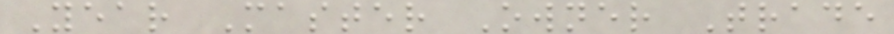Year Master Owner Trade
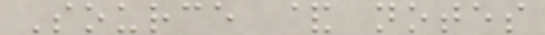Source & notes
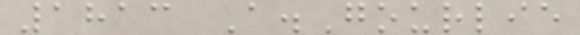1813 A.Gourlie
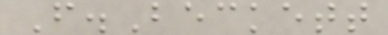F.Beckett
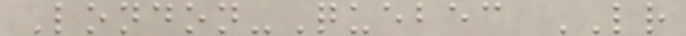London-Quebec LR
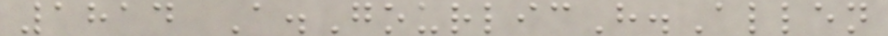1814 A.GourlicH.Allen
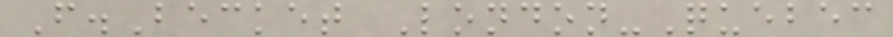F.Becket London-Quebec
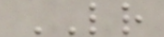LR
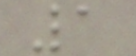1
